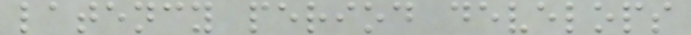latency period develops
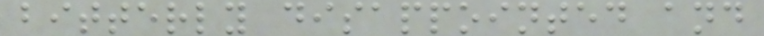bitterly disappointed and
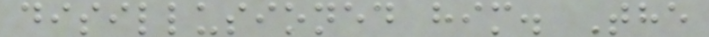disillusioned him. The
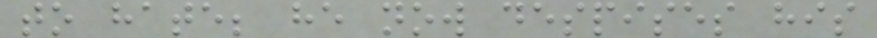to hate; he now despises his
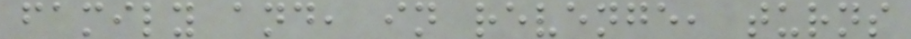family and, in revenge, turns
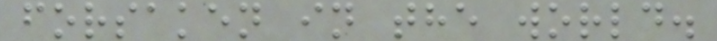forsaken in the world.
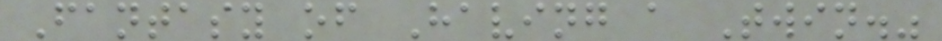Fantasy of Having a Twin."
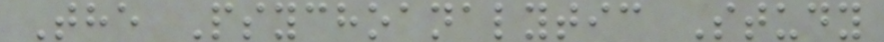The Psychoanalytic Study
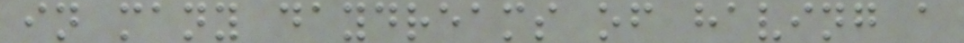in many daydreams of having a
